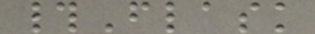#Flask
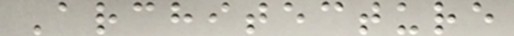Architecture
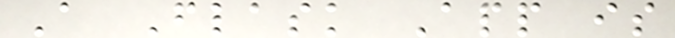A Flask App is
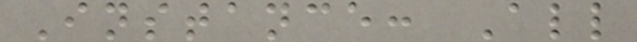Instance: All
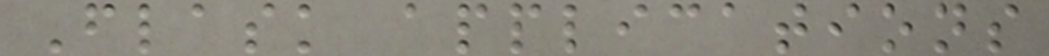Flask applications
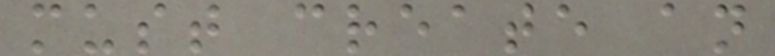must create an
